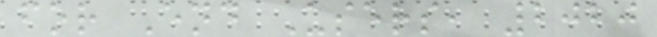for End Users, 2020
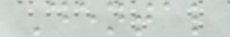Dental
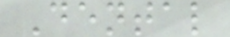Dental
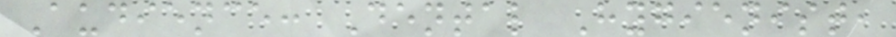Audience: Dental Hygienist,
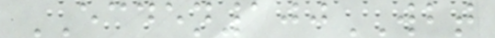ECDEN100WBT
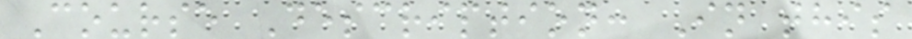Course Description: In this
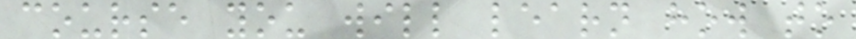course you will learn how to
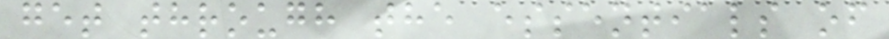get through the essentials of
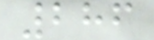286
